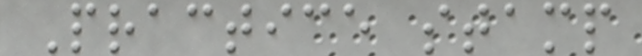Practice stamp
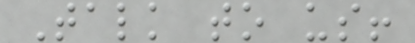Talk to us!
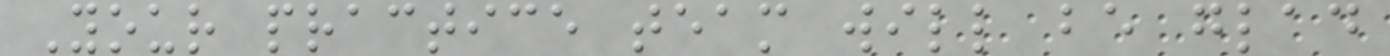Your practice team will be glad
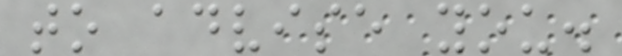to advise you.
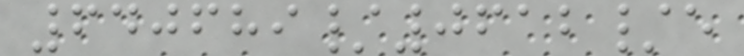640689/0612/e
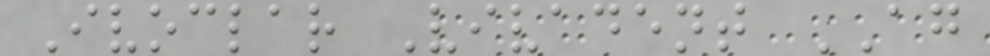Ivoclar Vivadent AG
